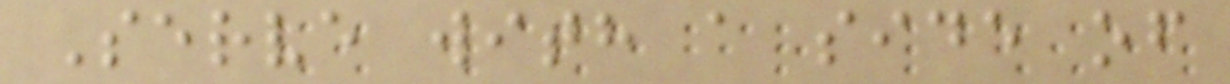Serve with a side of
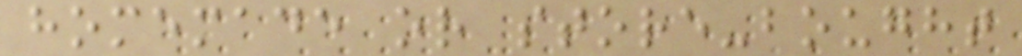homemade or store-bought
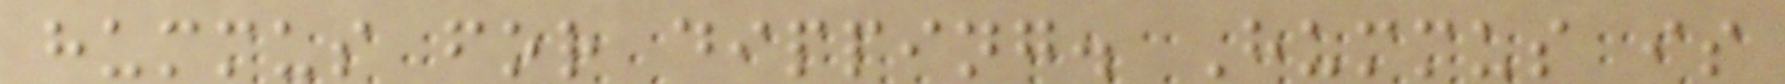hummus for dipping. Hummus is
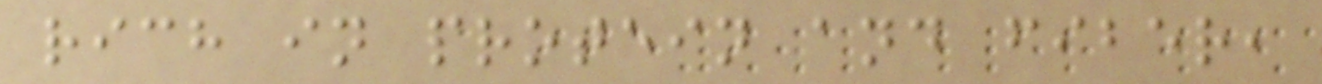rich in protein and fiber,
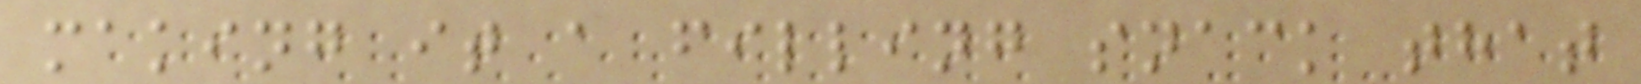making it a filling snack that
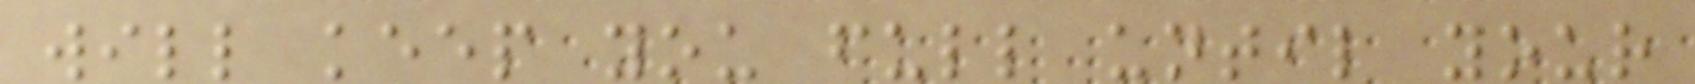will keep you full until your
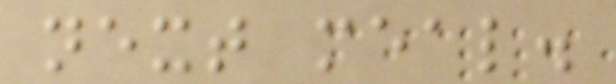next meal.
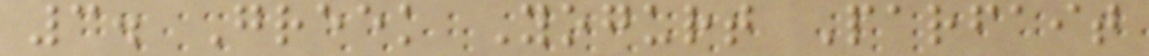3. Greek Yogurt Parfait
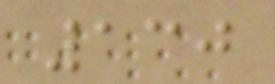130
